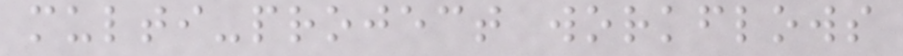multi-project workflows
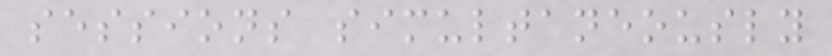sessions simultaneously
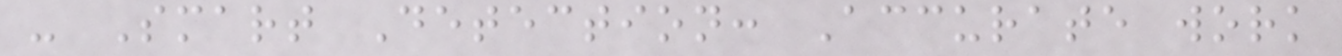- Smart Detection: Accurate work
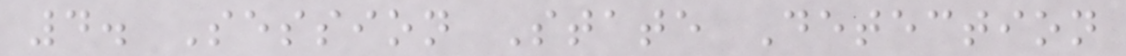4. Session State Detection
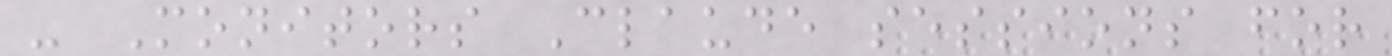- Monitors Claude sessions for
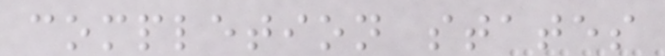completion states
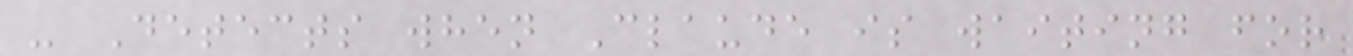- Detects when Claude is waiting for
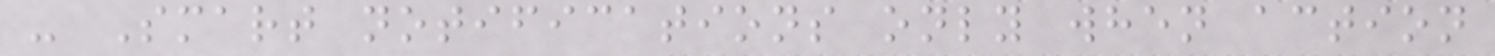- Smart notifications only when action
